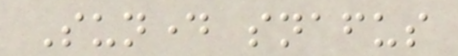Sunday snafus
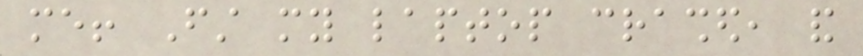me! First my laptop crashed, and
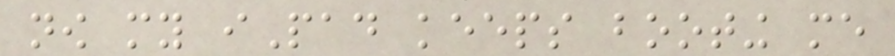now my iPad keeps booting me
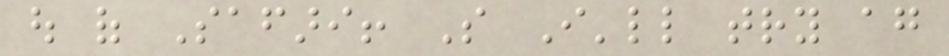out of Safari! So I'll try again
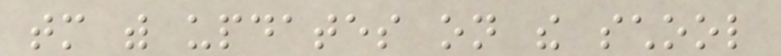tomorrow with updates on the school
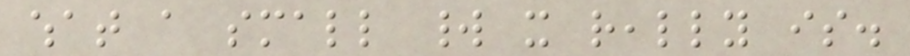what a small world it really is.
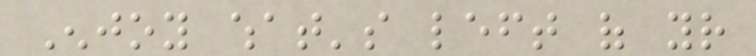Enjoy what's left of your
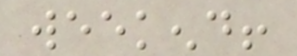weekend!
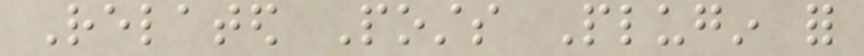Related Posts Plugin for
